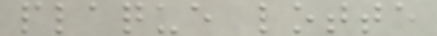plaque lotte
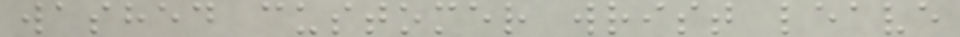washed customer wrist leave
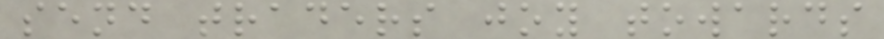send traders joy towards
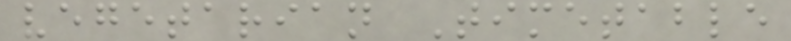vegetarian Timetable
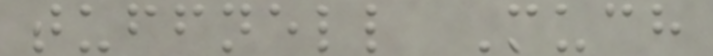tuffnell Much
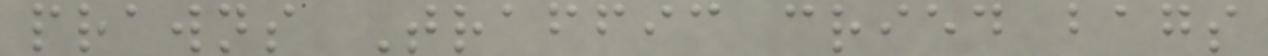prawns Traffic cried bags
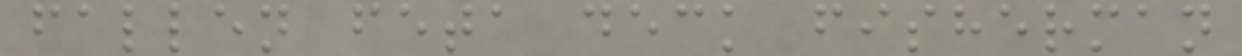fallen feta deck fisherman
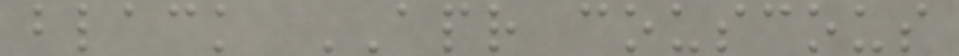black APR couscous
